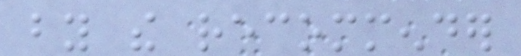by the recommender
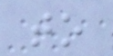to
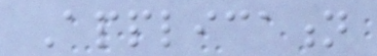Application
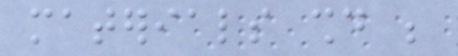materials should be
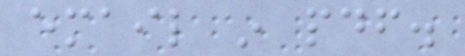email in pdf.
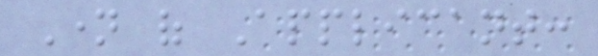Name of Applicant:
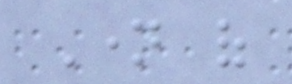Name of
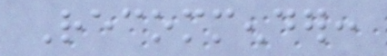Recommender:
